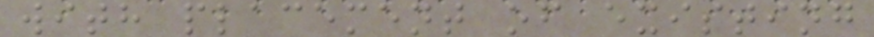with placement of existing
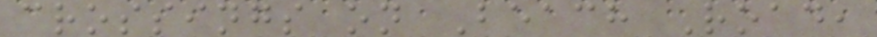crossings on Beach Road,
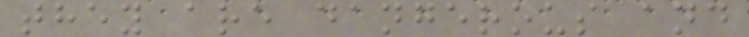they are dangerous and
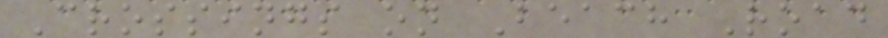Crossings on Beach Road
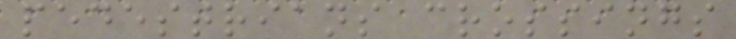pedestrians crossings
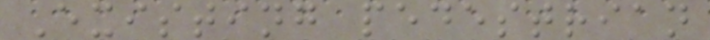Existing pedestrian
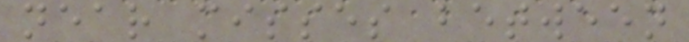near misses between
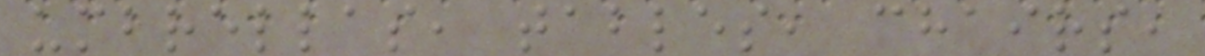umbrellas, tables, chairs,
